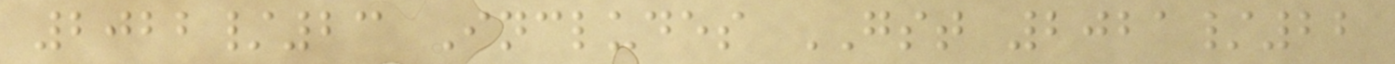2022/23 Includes GST 2021/22
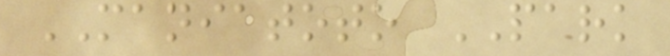MANIATOTO PARK
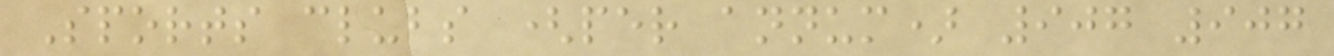Sports clubs (per annum) 907 907
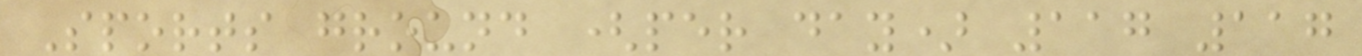Sports ground (per day) 117 117
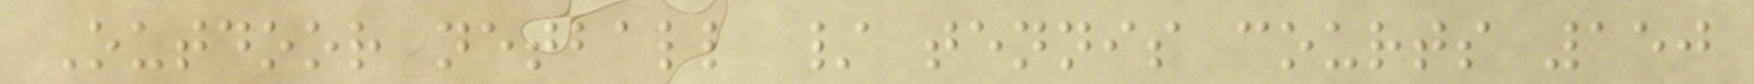Outdoor netball / tennis courts 150
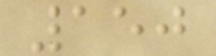150
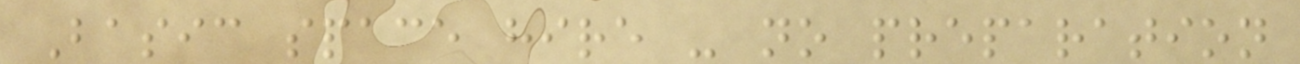Basic space hire - no preparation
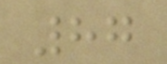87
